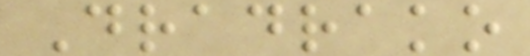Dradrako
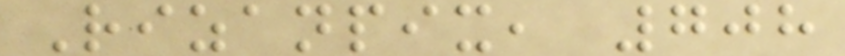Rizanpix, 708
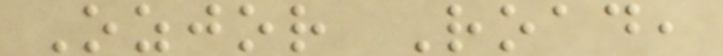Ozjor Road,
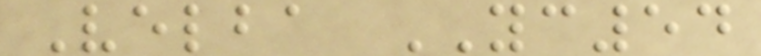Velba YC54
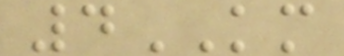4KM
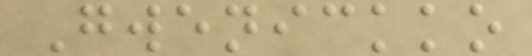Gwenickko
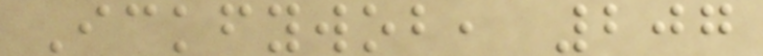Ickfywob, 207
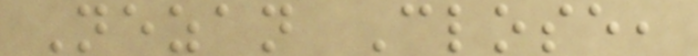Nezan Close,
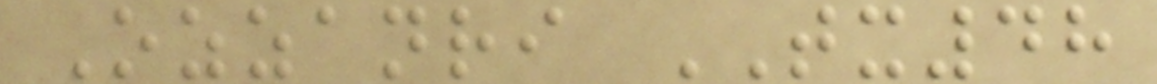Ozzanri TX48
